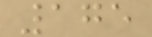175
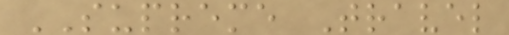SUPREME Travel
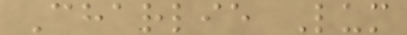Charlie Lum
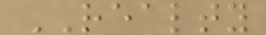REALTY
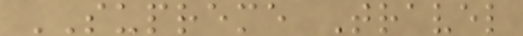SUPREME Travel
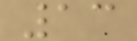13
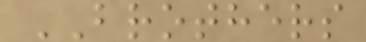BROTHERS
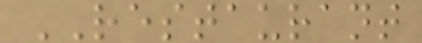RESTAURANT
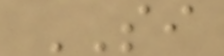SI
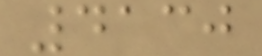4130
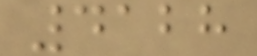4128
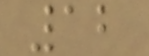12
